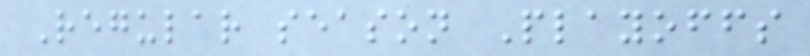Regular season Playoffs
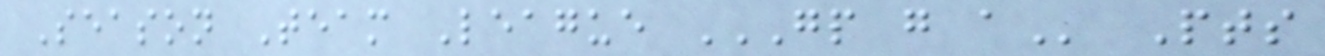Season Team League GP G A Pts
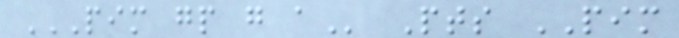PIM GP G A Pts PIM
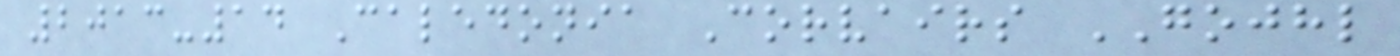2013-14 Caledonia Corvairs GOJHL
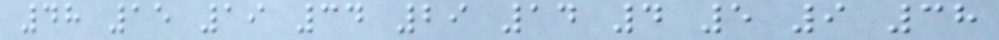48 15 19 34 29 14 4 5 9 38
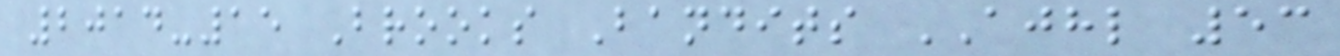2014-15 Brooks Bandits AJHL 53
